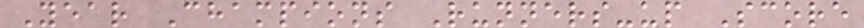Year Champions Runners-up Score
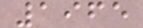1965
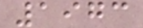1973
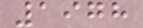1978
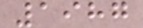1987
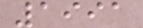1991
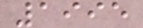1995
